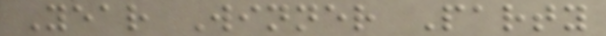Year Winner Party
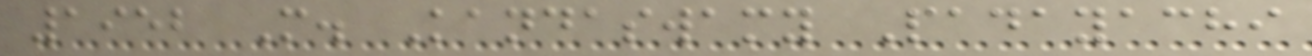1952 M. Kandaswamy Padayachi
